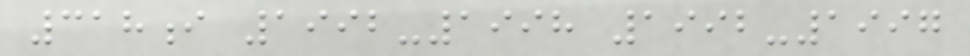318i 1992-1998 1992-1997
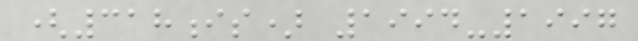(318is) 1994-1997
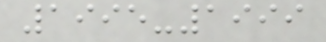1995-1999
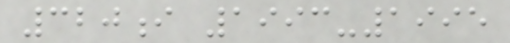320i 1993-1995
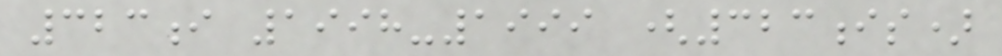323i 1998-1999 (323is)
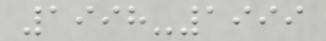1998-1999
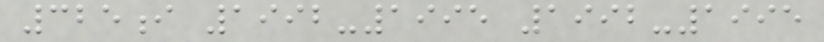325i 1992-1995 1992-1995
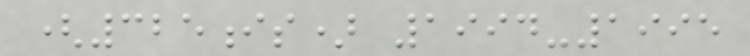(325is) 1994-1995
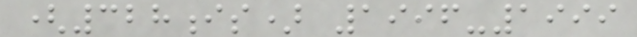(328is) 1996-1999
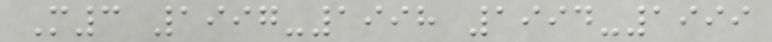M3 1997-1998 1994-1999
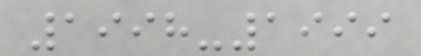1998-1999
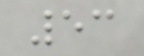53
